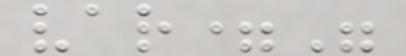var="
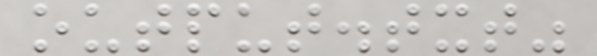output.txt"
